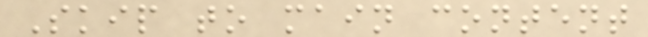Skip to main content
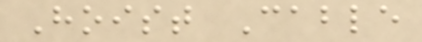Hoist Cable
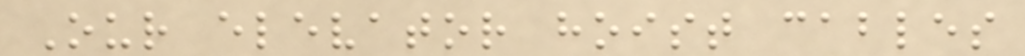Our elevator hoist cables
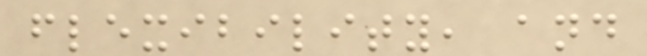flexibility, and
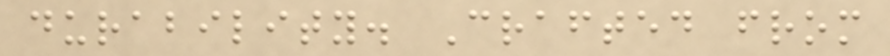durability. Crafted from
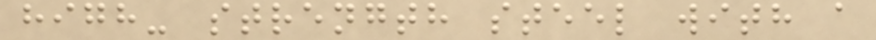high- strength steel with a
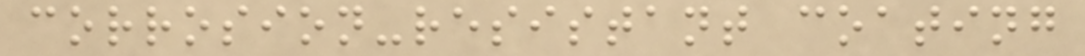corrosion-resistant coating
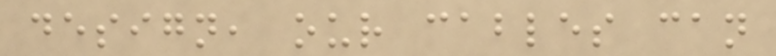design, our cables can
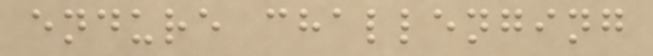endure challenging
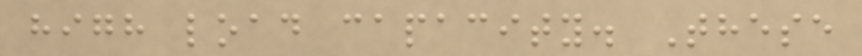high load capacity. These
